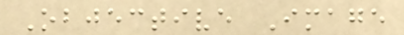Objective Image
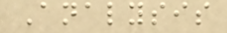Analysis
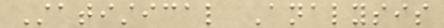Statistical Analysis
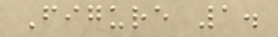Figure 1.
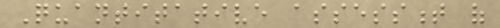Quantitative assessment of
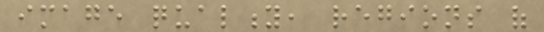image quality, regions of
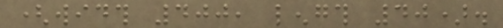(width 400, length 40).
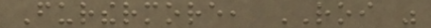Furthermore, ROI was
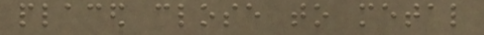placed close to metal
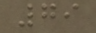79
